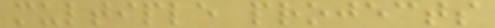multiple projects
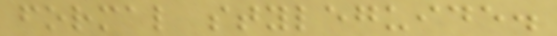formal styleguide.
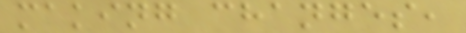making changes,
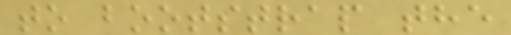to bootstrap the
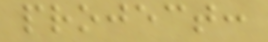project:
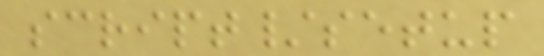script/setup
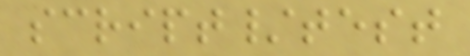script/test
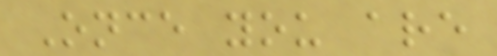Once you are
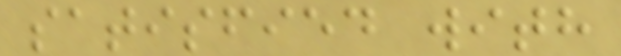satisfied with
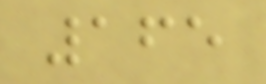165
